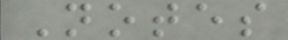Notes
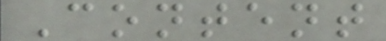Content
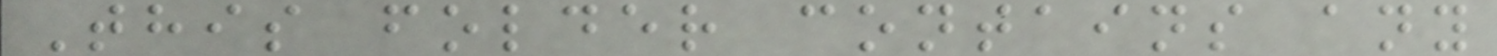This folder contains any
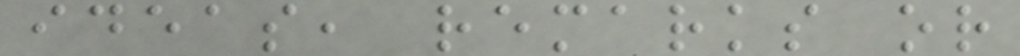ideas, remarks or
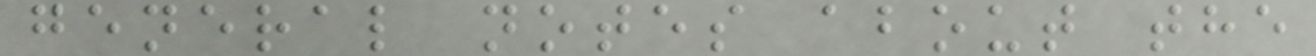general notes about the
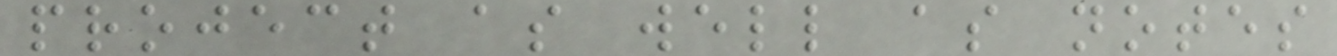project as well as notes
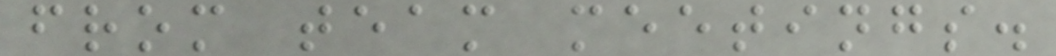from team meetings.
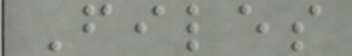Files
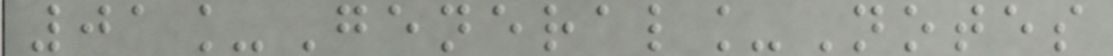01_General_Notes
